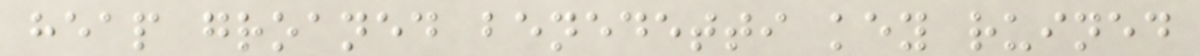heap groaned benedetti key ruined
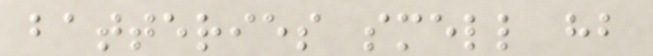batteries smell hb
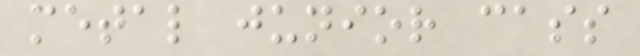metal junior cass
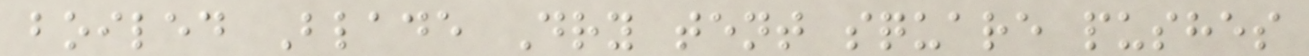boiled Blade Dry tent square pushes
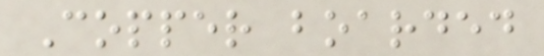Copper boarded
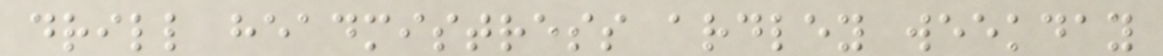drill headmistress ardley weekday
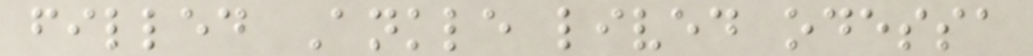filled Ankle lived odessa
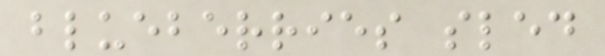blueberries sled
